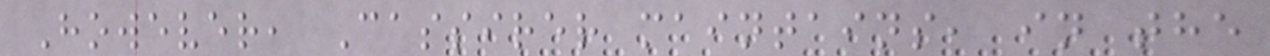However, Cassirer maintains, in the
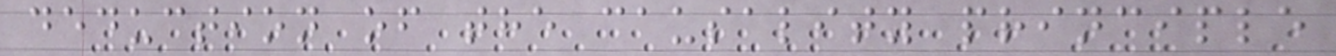deduction of the causality principle
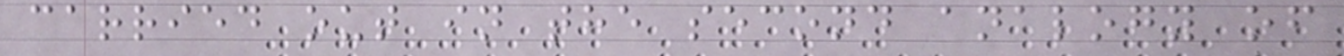carried out in the second analogy of
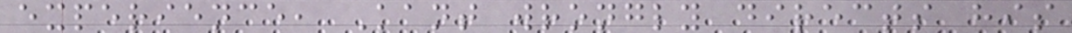experience, Kant wrongly directs his
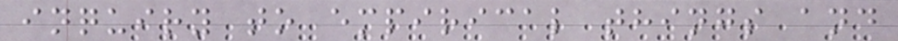inquiry to empirical things and
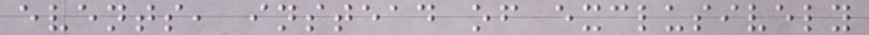events, instead of exclusively
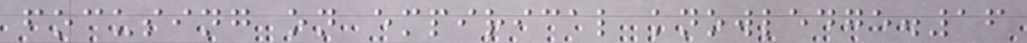focusing on empirical knowledge.16
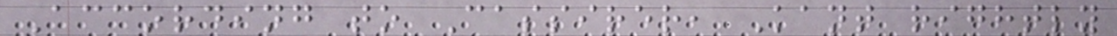According to Cassirer, Kant rightly
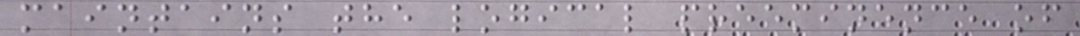maintains the logical preeminence of
